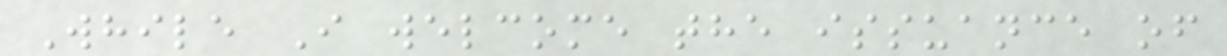While I welcome the issuance of
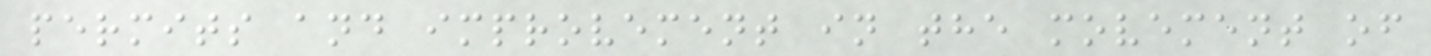permits and improvement in the movement of
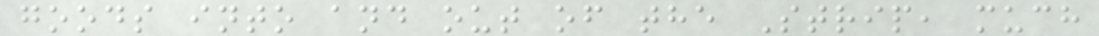goods into and out of the Strip, much
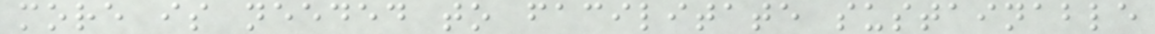more is needed to facilitate sustainable
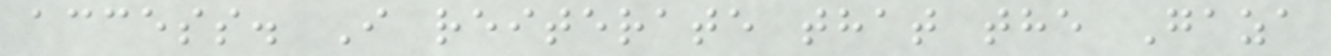access. I reiterate that the Gaza
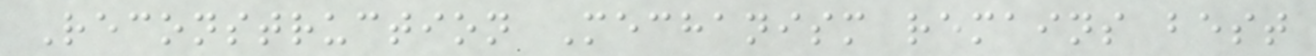Reconstruction Mechanism remains best
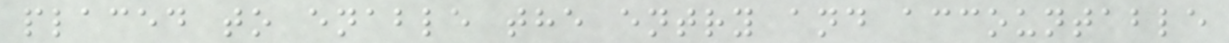placed to enable the entry and accountable
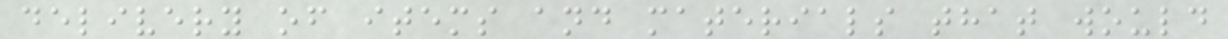delivery of items and materials that would
